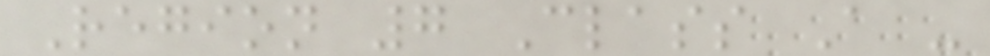Region 7 Class A -
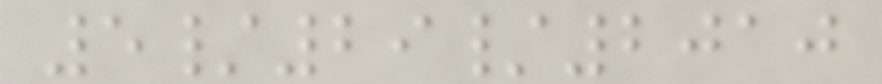5/29/2010
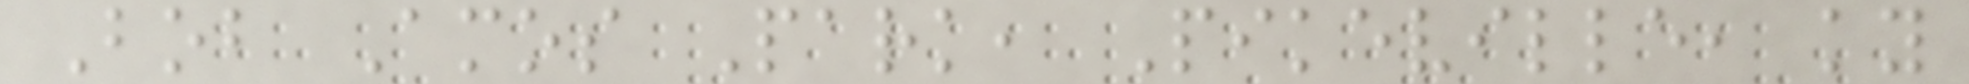Bob Amos Park, Pikeville, ky
